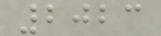2023
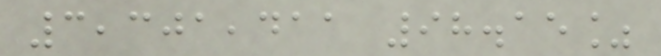3,301,411 98.15%
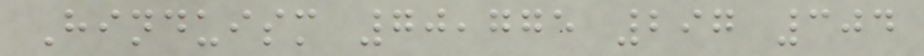Hinduism 70,775 297 304
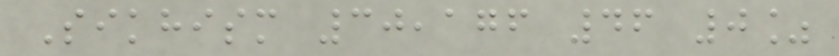Sikhism 30,176 46 0%
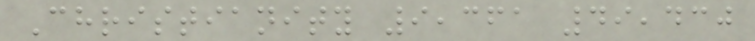Christianity 9,361 49,430
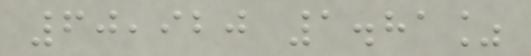60,920 1.81%
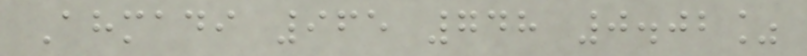Ahmadi 965 748 0.02%
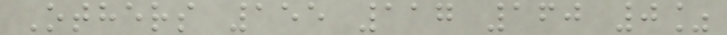Others 155 117 160 0%
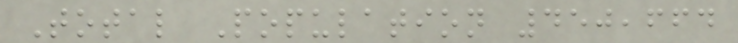Total Population 450,664
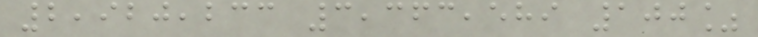2,920,233 3,363,589 100%
